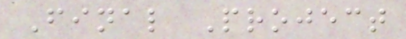Final Project
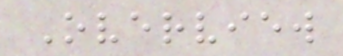Overview
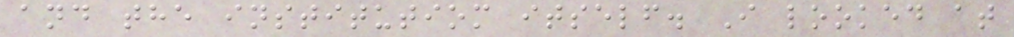and the institutiom itself. I looked at
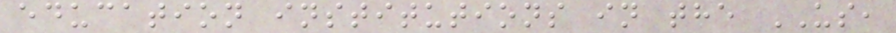education institutions in the US,
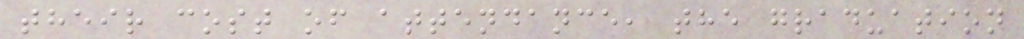their cost of attendance, the graduation
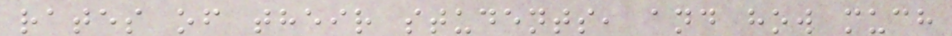rates of their students, and how much
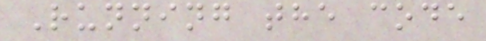Running the code
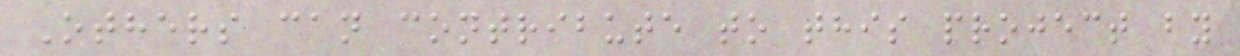Others can contribute to this project by
